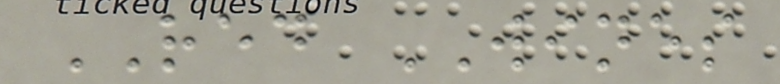RED WINES
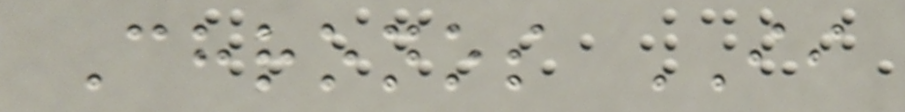Chronos II
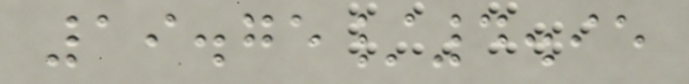19.75/4.95
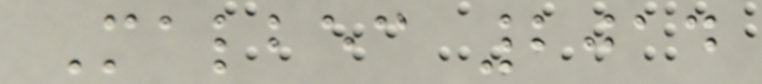Malbec 2014
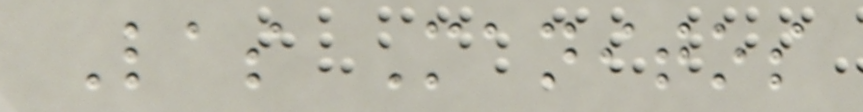Las Manitos
